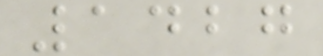1427
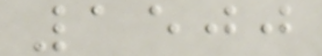1500
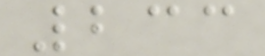233
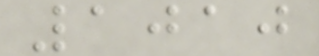1010
